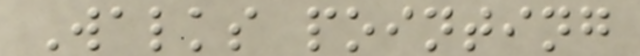Walks pointing
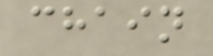chain
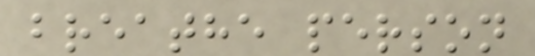breathe person
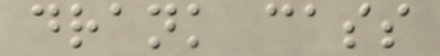drank cass
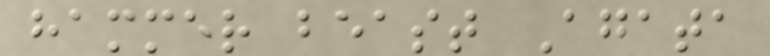hammer beast Agata
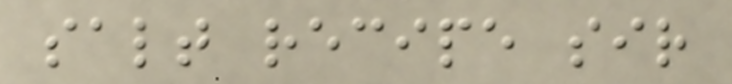salt recipe sir
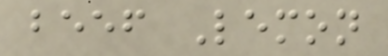beef Lemon
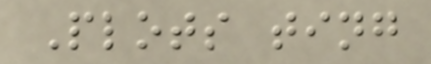Plots ting
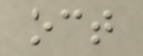oct
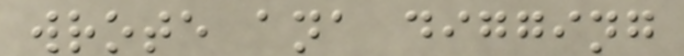wrote ana digging
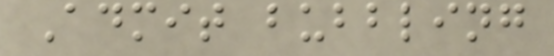Admit bubbling
